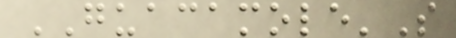GUACAMOLE'S
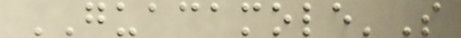GUACAMOLE'S
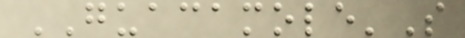GUACAMOLE'S
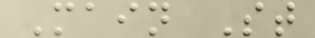Main St
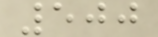500
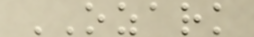OZARK
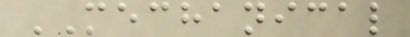MECHANICAL
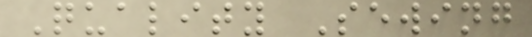Quality Sewing
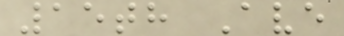15th Ave
